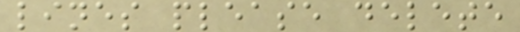lines please delete
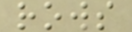rows
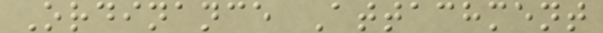Ordinance Attachment
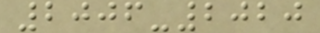2006-2020
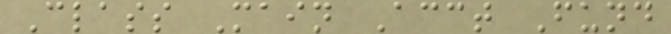Class Main Acct Fund
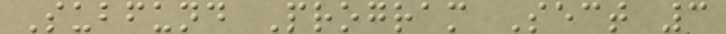Subfund Program Sect 3
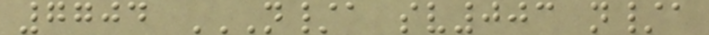7704 N/A SV003 N/A
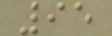95
